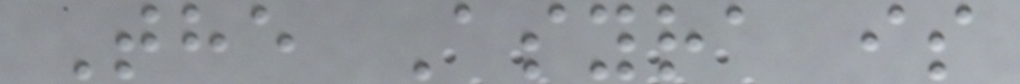The Asyra is
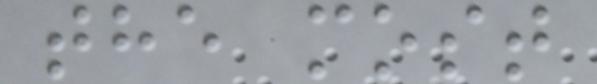the most
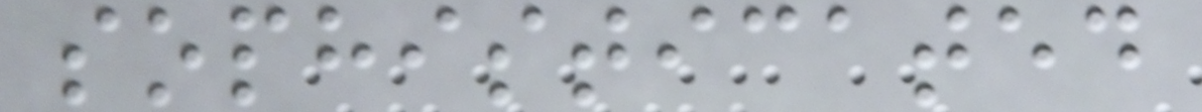sophisticated
